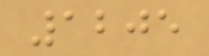1205
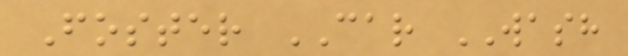Foster CAR WASH
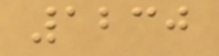1230
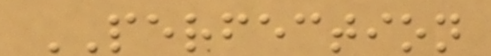PERFECTION
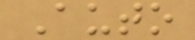Auto
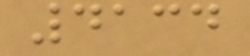4134
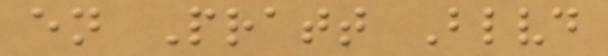en Pratt Blvd
